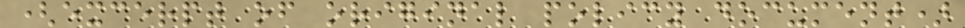(excerpt of original policy document)
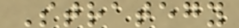Strategy
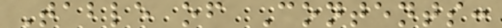Table of Contents:
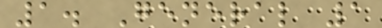1. General 1
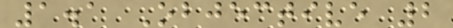1.1 Objective 2
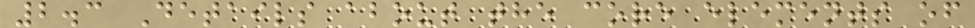2.3 Details about the core elements of
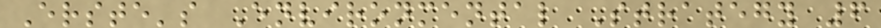Erste's Environmental Strategy 6
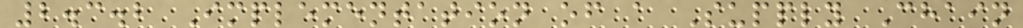2.3.2 Implementation of a Supply Chain
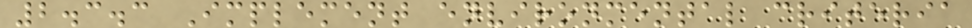2.3.3 Implement environmental criteria
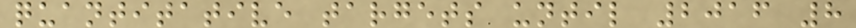quantitative targets until 2016 8
